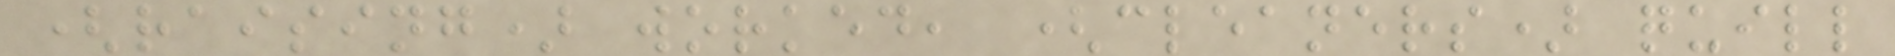(raising) worked, (cleaners) quill
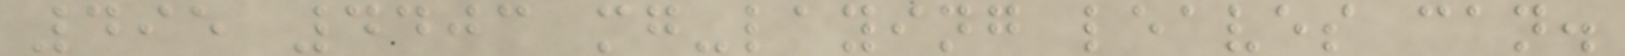495 4403 mg-laying leaves can.
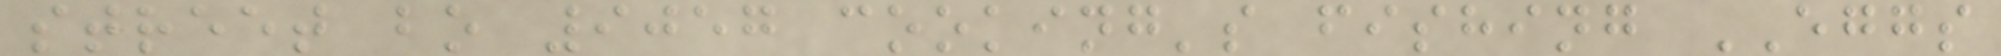street bo 9057 cooking's fishing EGGS
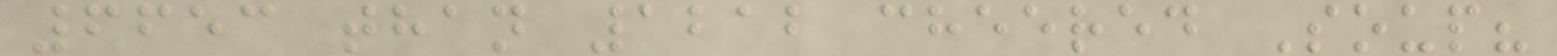6653 than 1212 cheered Soup?
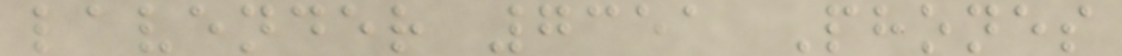lavender 7351 Phones
